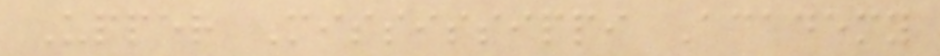Upper Mississippi Academy
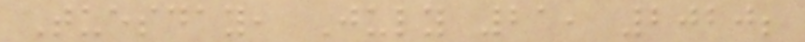Tuesday, July 21, 2020;
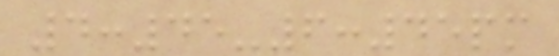4:45-6:45pm
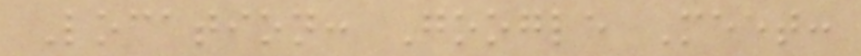Location: Google Meet:
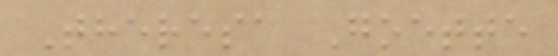Theresa Goette
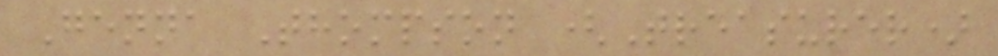Genna Thompson (Treasurer)
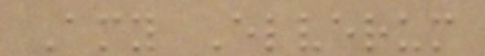Amy Elverum
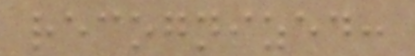recognized:
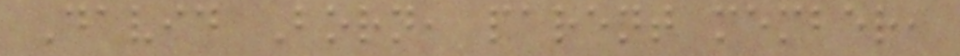David Born, parent member,
